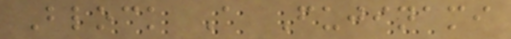Block A Fujinami
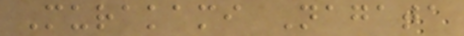Murakami Nagata
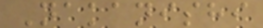Nakanishi
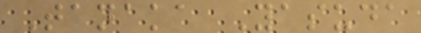Tanaka Yasuda
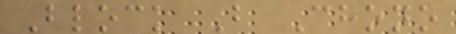Block B Chono
